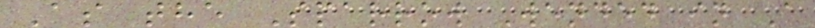As the Sparrow Wended in A
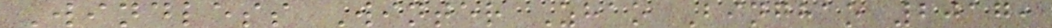Windless Winter Zhao Binghao 2017,
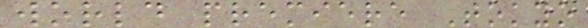world premiere Tokyo
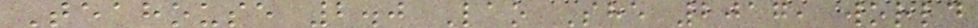Teahouse 2.0 Lao She 2017, world
